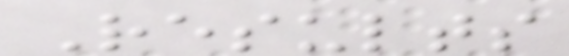Results
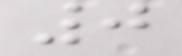0
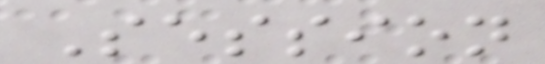Session
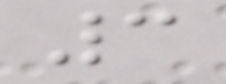3
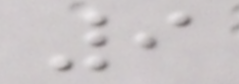9
